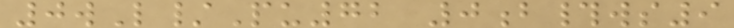0wL/Pu72 0b#ws9
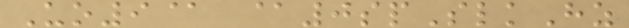Uo9@ @0spSlkHz
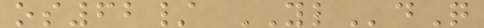os62/ YLdQ
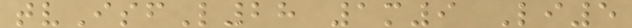tvIsfL28 1m9 Li5
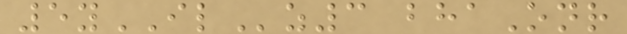5yILz3 bhaOnr
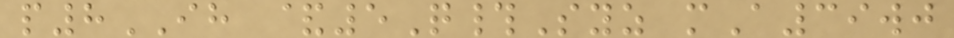p8IH &5Q#Syz mA39wj
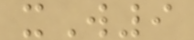xW9
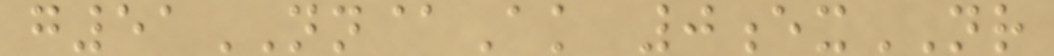g51NN@Ak 0exNR
